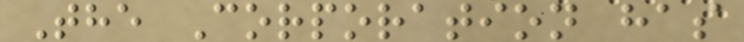The Corporation has
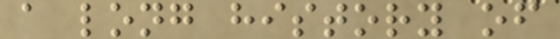a long history of
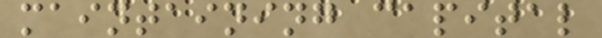maintaining capital
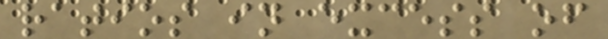ratios in excess of
